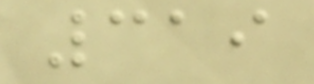319
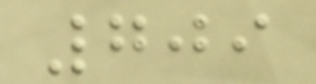709
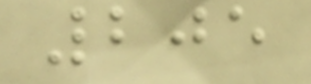205
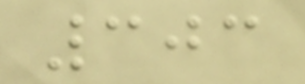303
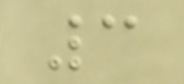3
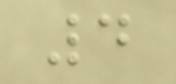4
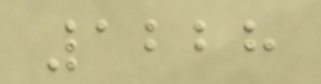1228
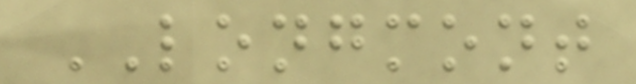LONGMONT
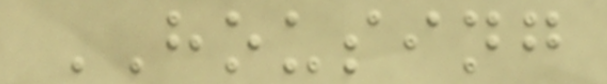HOUSING
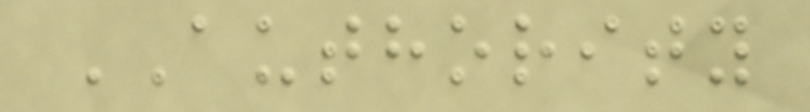AUTHORITY
